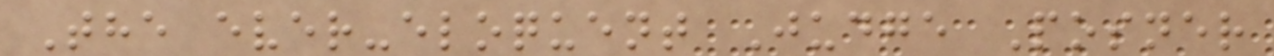The ever-eloquent Judge Posner
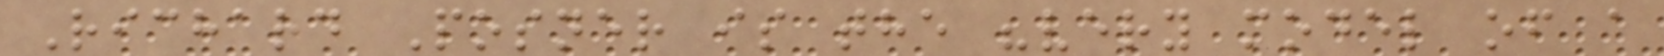Richard Posner is the "very model of a
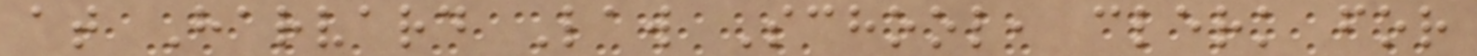at Harvard Law School, clerk for
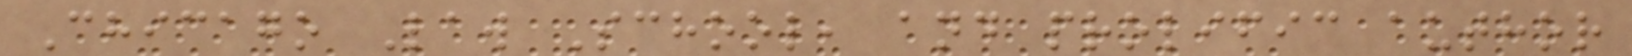Chicago Law School, and prolific author
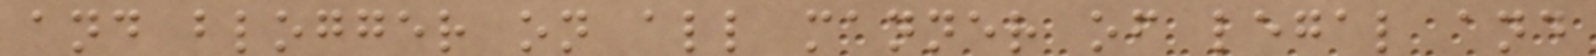and blogger on all manner of legal and
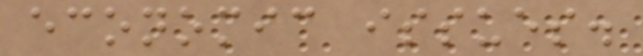economic issues.
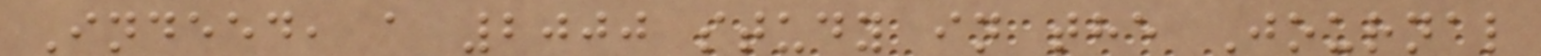Indeed, a 2000 study in the Journal
